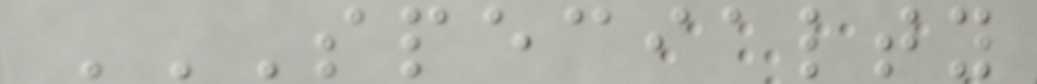SPECIALTY
